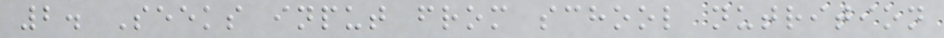2. Seeks input from school nutrition
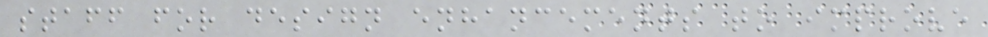staff for design enhancements to improve
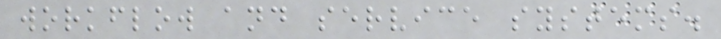workflow and service systems.
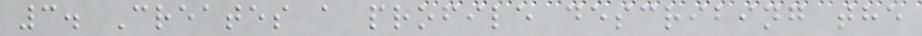3. Creates a profile describing the
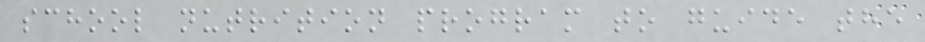school nutrition program to guide the
